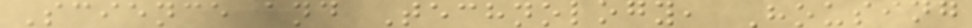Science and Technology, Housing
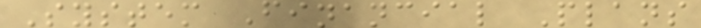System Financial Plans
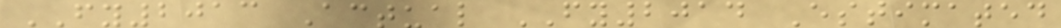FY2013 Actual FY2014 Estimated
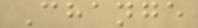Change
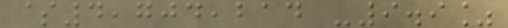$4,704,214 -9.9%
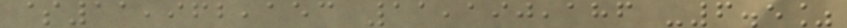$11,962,153 11,190,186 -6.5%
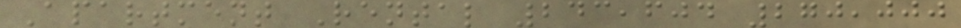Apartment Rental 243,604 270,000
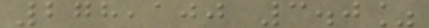278,100 3.0%
